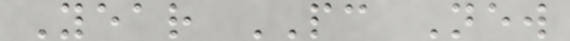Year PC New
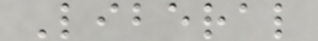Liberal
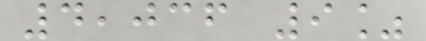4,036 9%
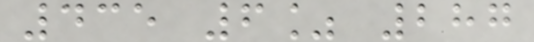435 6% 287
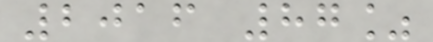2016 87%
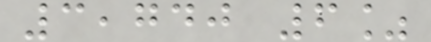3,740 6%
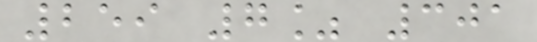259 7% 301
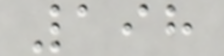198
